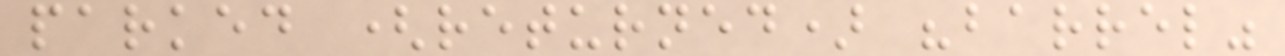parked (returned) "barrel"
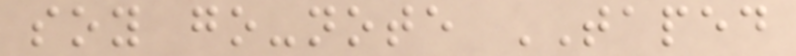soy go-note TAPED
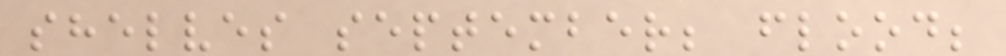shelves september; flood;
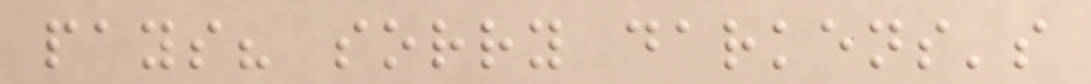pays? sorry darkens's
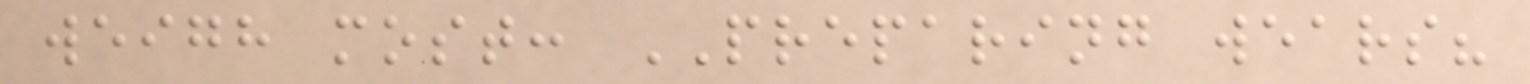weigh most: PREPARING wears?
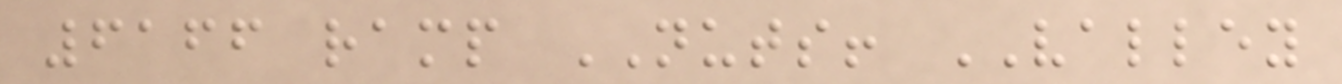6166 ramp NUTS! VALLEY
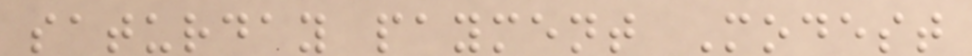saturday payment Modest
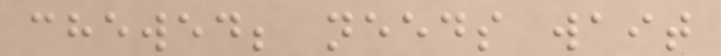chewed; needs wait
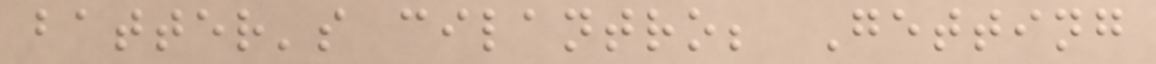batter's cilantro; Getting
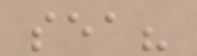sea?
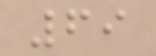69
